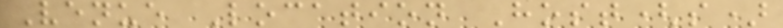Venue Location Host(s)
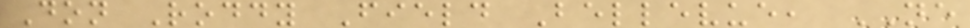Don Roddy Field Bellevue, NE
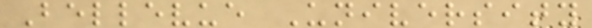Bellevue University
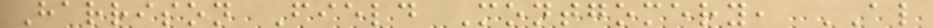Harrison Field Montgomery, AL
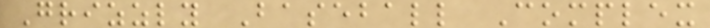Grizzly Baseball Complex
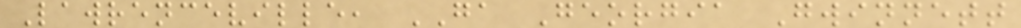Lawrenceville, GA Georgia Gwinnett
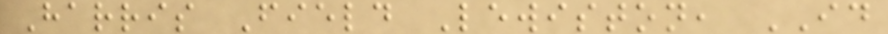Harris Field Lewiston, ID
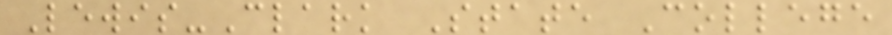Lewis-Clark State College
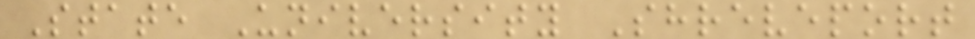State University Shreveport
